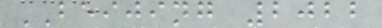BEIJING 2022
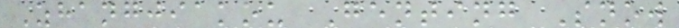Zhangjiakou Genting Snow
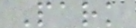Park
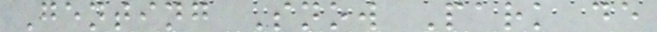Genting Snow Park de
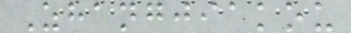Zhangjiakou
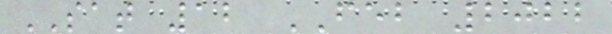SAT 12 FEB 2022
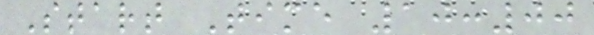Start Time 10:00
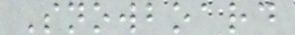Snowboard
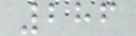286
